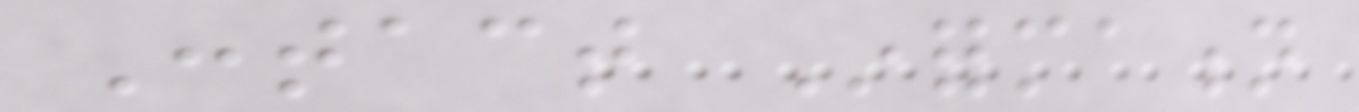Contact Information
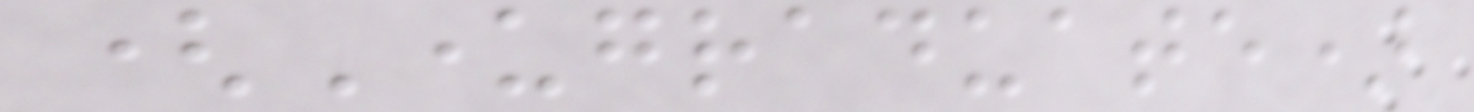(Undergraduate)
